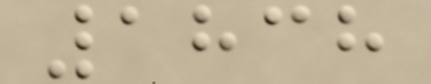1838
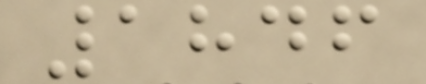1846
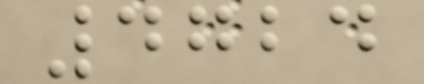4724
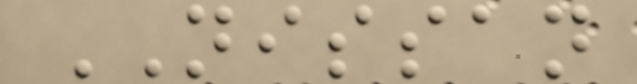NISSAN
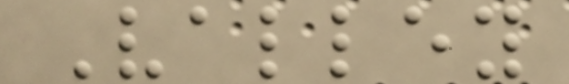Valley
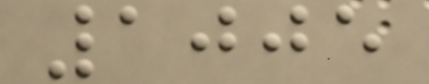1005
